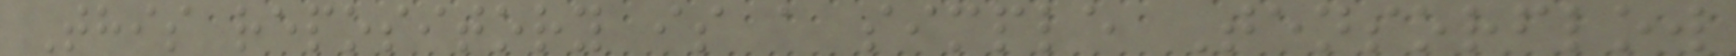This repository is a simple Tensorflow
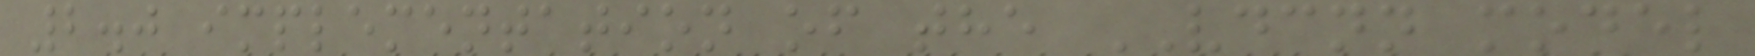2.0 implementation of the VDCNN model
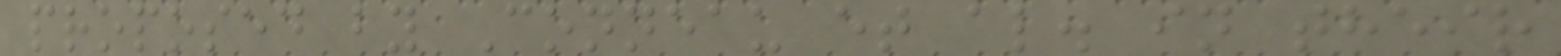proposed by Conneau et al. in their
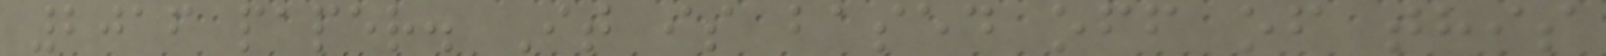2016 paper. It is based off of this
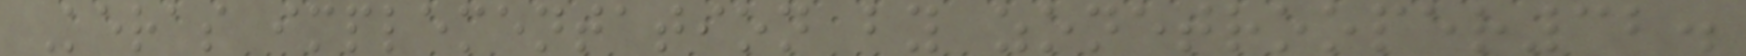Keras implementation by zonetrooper32.
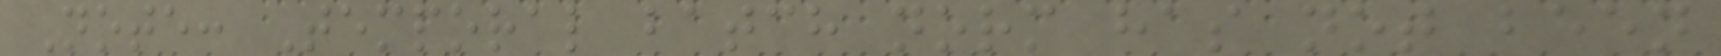Note: Temporal batch norm has not been
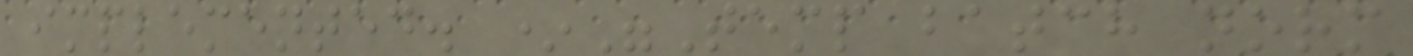implemented. *"Temp batch norm
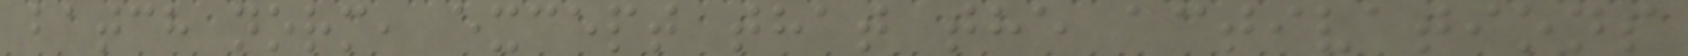batch norm, except that the activations
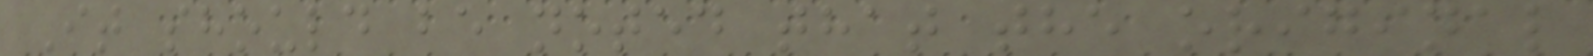It should be noted that the original
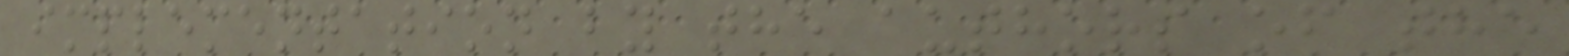implementation by the authors of the
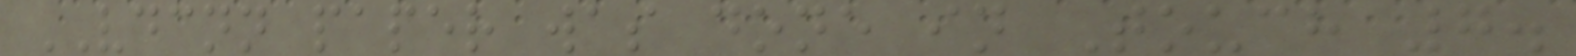VDCNN paper was done in Touch 7.
